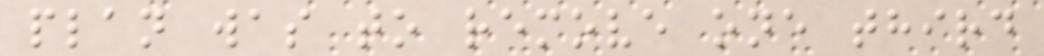plan was to remove one third
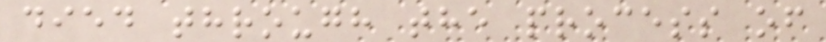died through the process of
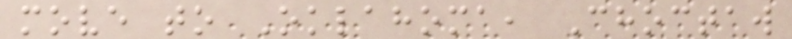move to Oklahoma, Choctaw
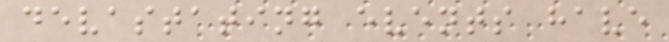devastating events have
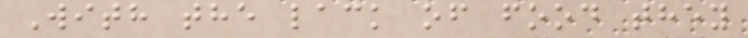With the lack of food they
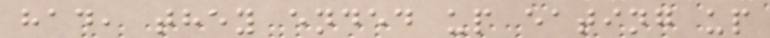had, they ended up eating up
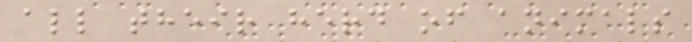all their herd of animals
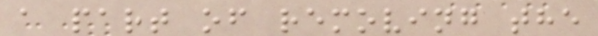a part of removing the
